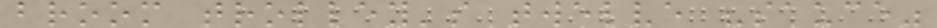broom trolley's twelve "sauce"
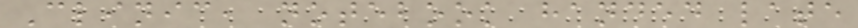Clinic, notebook handed late
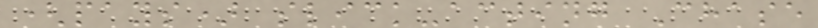(pays) slick-acting Chase
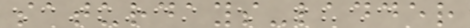saturdays-ladder
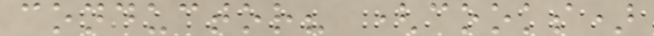conductor? (cooks)
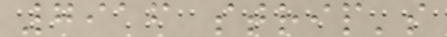7916 strip's
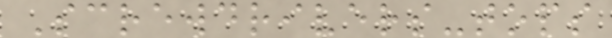Screwdrivers-tops
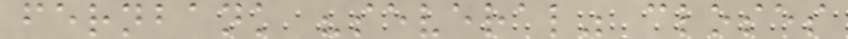fernbank "several" closes
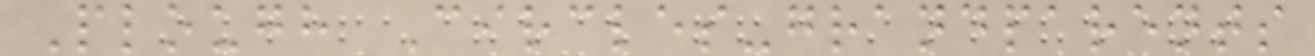Plough Circles-grandparents
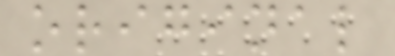original
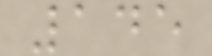145
